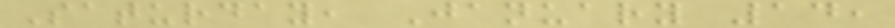Saturday, January 14,
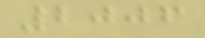2006
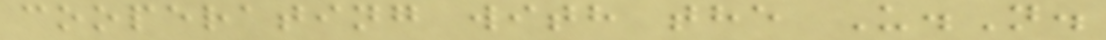cooperating with the U.N.
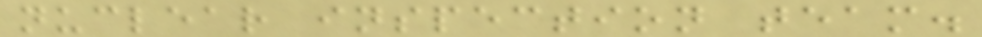nuclear inspection team.
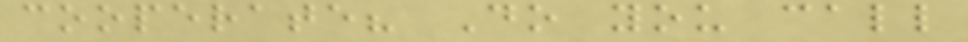cooperate? Do you call
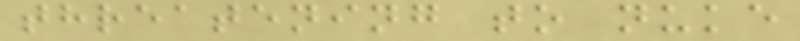threatening to nuke
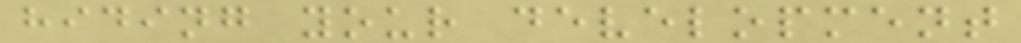hiding your development
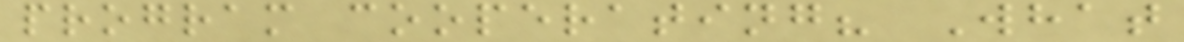program cooperating? What
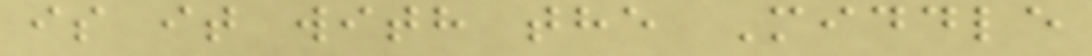is it with the Middle
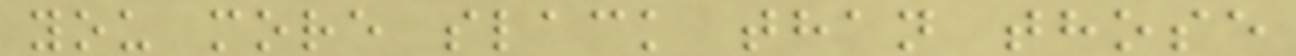you more slack than those
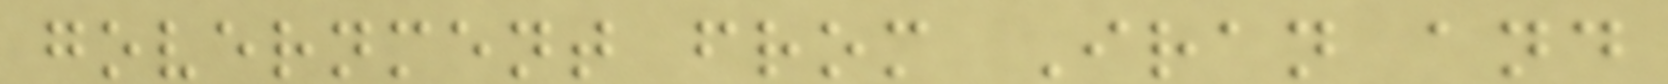government from Iran and
